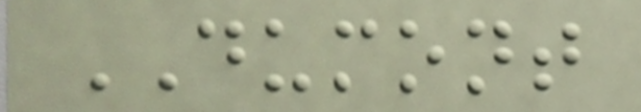DUMONT
